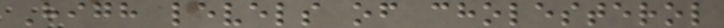High levels of cholesterol
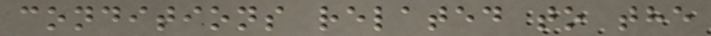conditions related to the
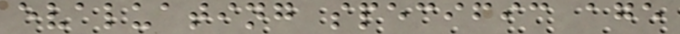evaluating specific age
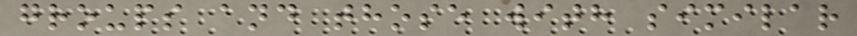groups and those with similar
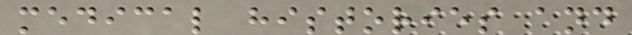medical histories and
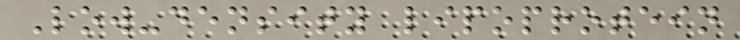Low-density lipoprotein
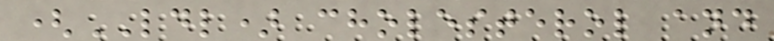(LDL) cholesterol and
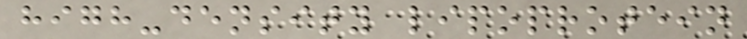high-density lipoprotein
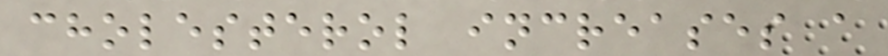cholesterol increases a
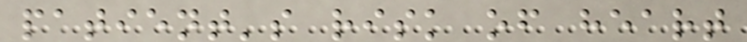patient's risk of heart
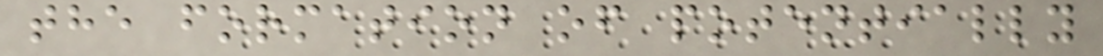the formation of potentially
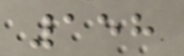158
